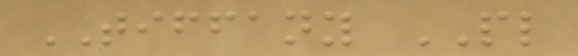TIFFANY PL
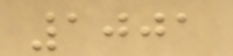1001
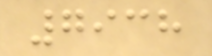7938
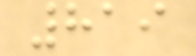819
